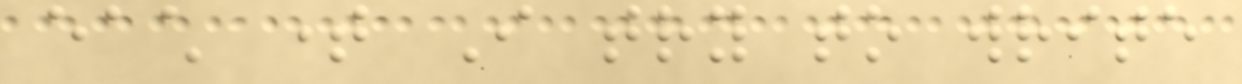each time I try to write
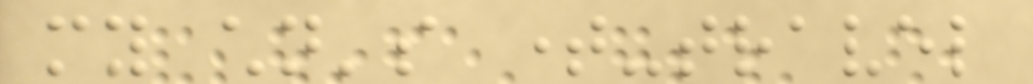my children's time-travel
